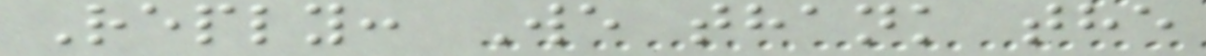Reply: We thank the
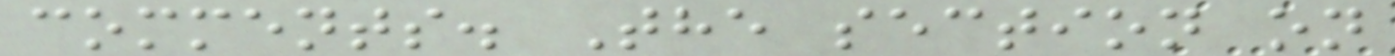comments. The section on
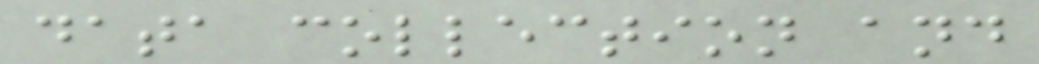data collection and
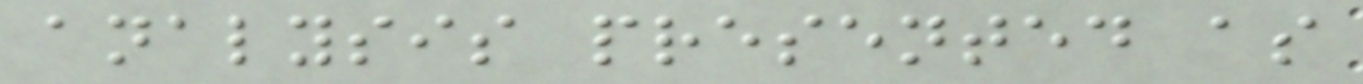analysis presented as
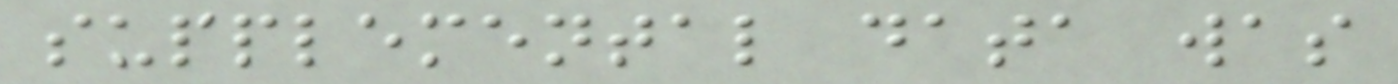supplemental data was
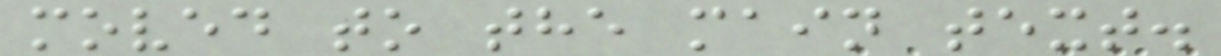moved to the main text.
